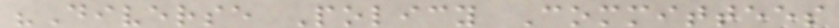"Diverse Policy Committees
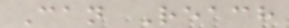Can Reach
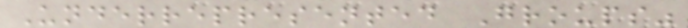Underrepresented Groups"
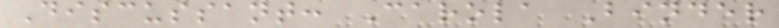Discussant: Carola Binder
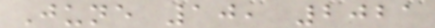June 10, 2021
